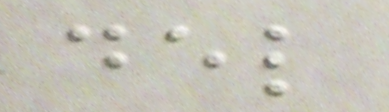del
